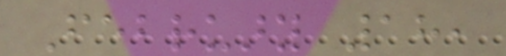February 18,
